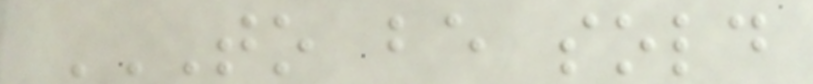TO BE SOLD
